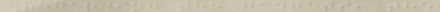Regarding the gadgets, the
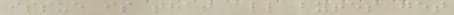issue is that all bytes get
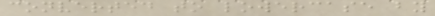converted to lowercase by
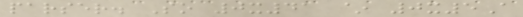parser. So 0x41 ~ 0x5A
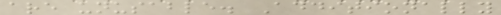are unusable. Additionally
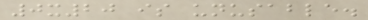0x20 is unusable.
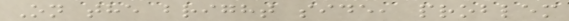On the bright side, problem
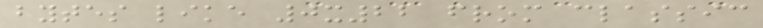bytes like 0x22 from classic
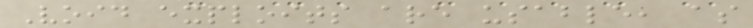Void exploits are usable, as
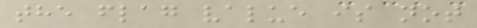the flag value is not
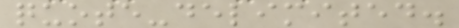quote-delimited.
